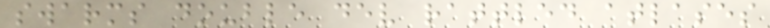swarms double dev rattled atlases
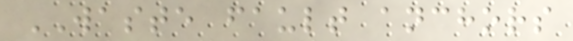WASTE fault anchors
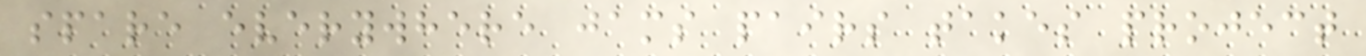spare everywhere jams pairs takes project
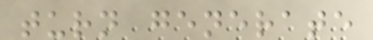turn generate
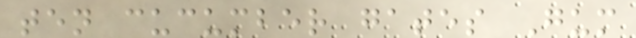ten cucumber gates Gum
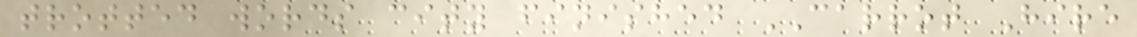trotted words city finished CARROT Hire
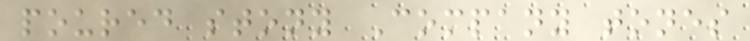poured stony Company tones
